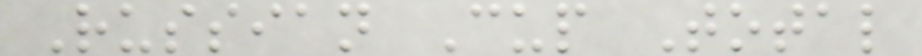Russian Cup Total
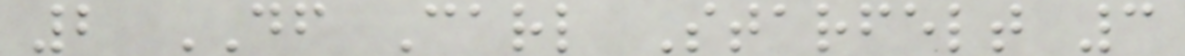2 DF Carl Starfelt 3
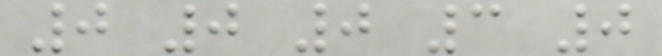0 0 0 3 0
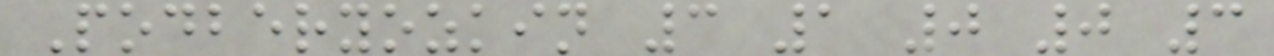Podberyozkin 3 1 0 0 3
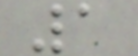1
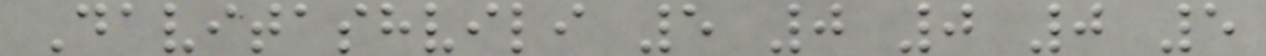Davitashvili 5 0 0 0 5
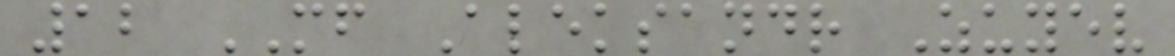12 MF Aleksandr Zuyev
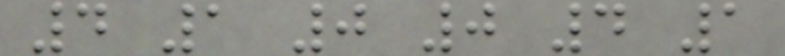4 1 0 0 4 1
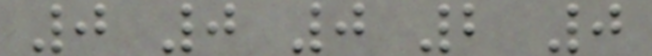0 0 0 2 0
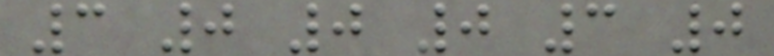3 0 0 0 3 0
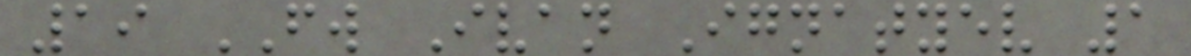19 FW Ivan Ignatyev 1
